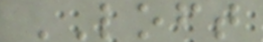LOFT
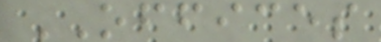OFFICES
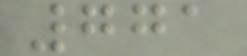771
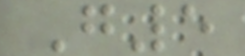G5
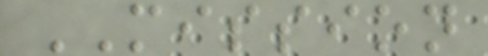MISSION
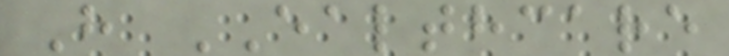H EALTHCARE
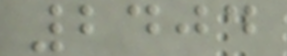2404
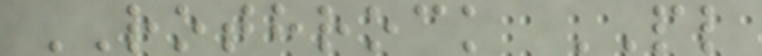ROTHROCK PL
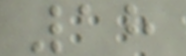18
